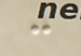:
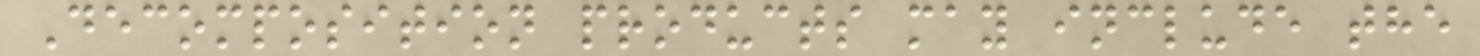Decomposition products may include the
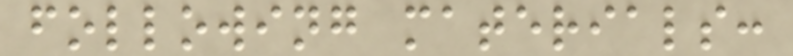following materials:
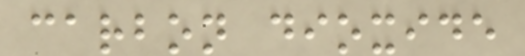carbon dioxide
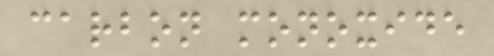carbon monoxide
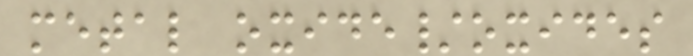metal oxide/oxides
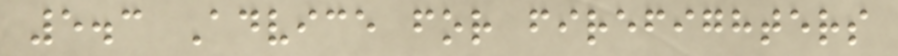5.3 Advice for firefighters
